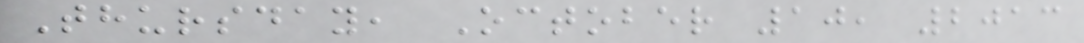Thursday, October 10, 2013
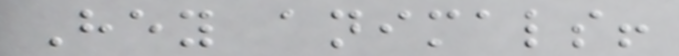Hey animals!
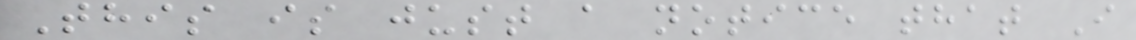This is just a notice that I
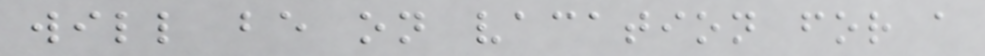will be on vacation for a
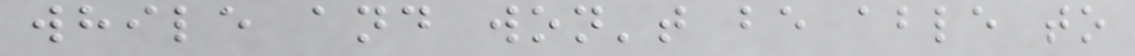while and won't be able to
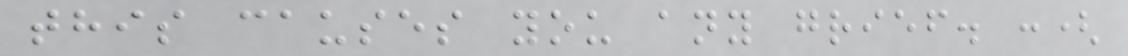this causes you any grief. :(
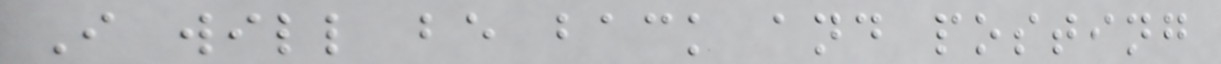I will be back and posting
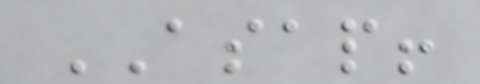ASAP!
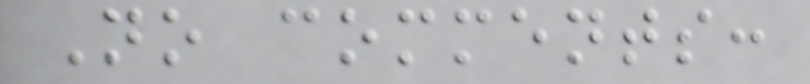No comments:
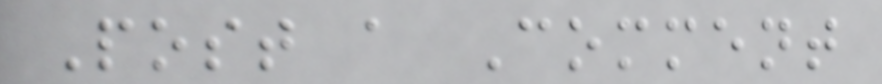Post a Comment
